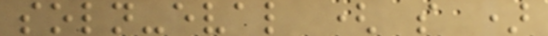soln-eval ( s )
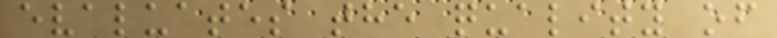evaluates the quality of
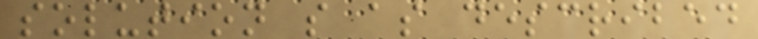solution s as described
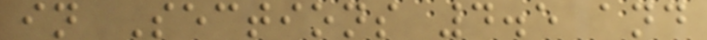in Sections 4.5 and
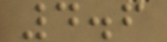4.6
